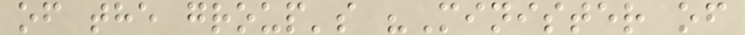of the group's "Minister of
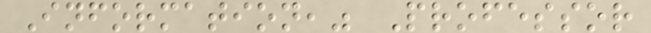Information," Professor
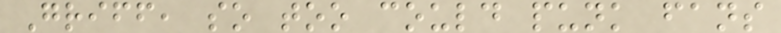Griff, so too could punk fans
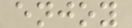enjoy
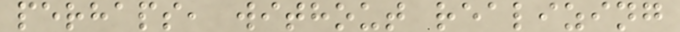perhaps, without realizing
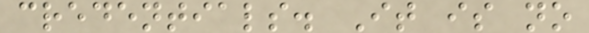credentials. It is no
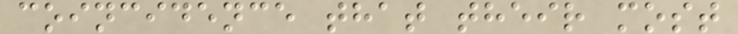coincidence that their most
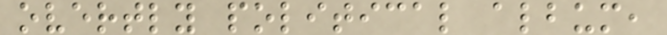overtly political album,
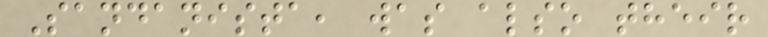Sandanista, was also their
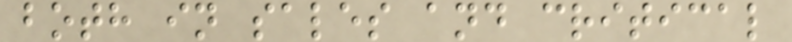both in sales and critical
